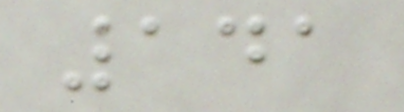141
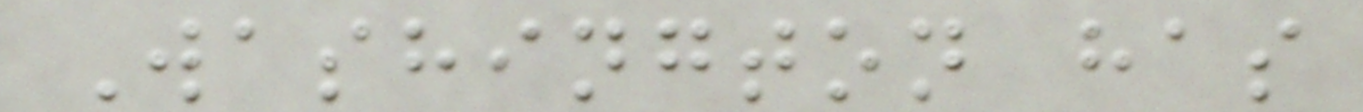Washington has
